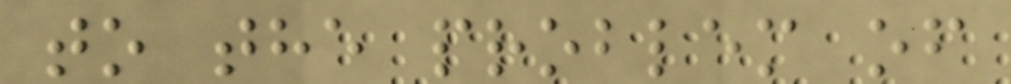to the problem of
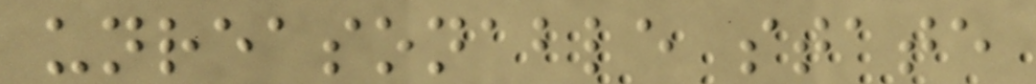unreasonable state
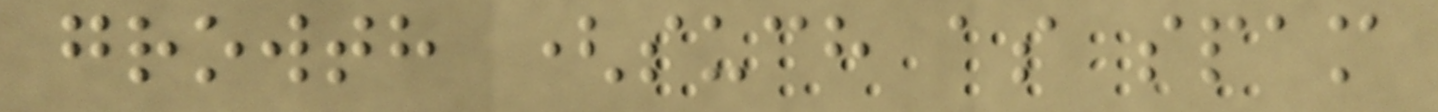growth (such as spam
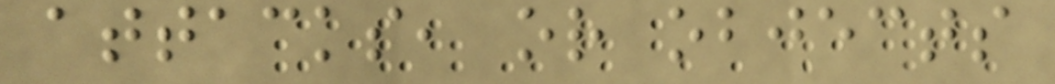attacks, or objects
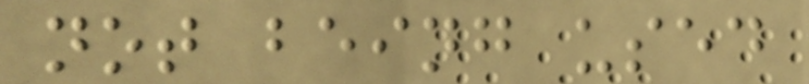not being used
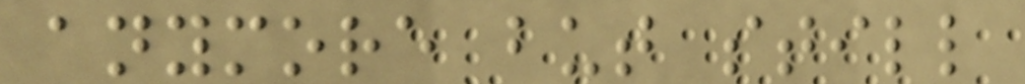anymore but still
